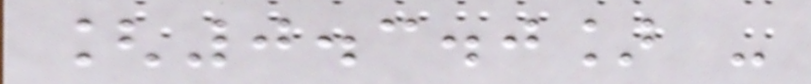[0.3.0] -
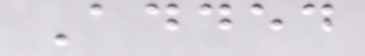Added
